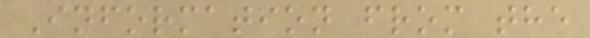Information from the
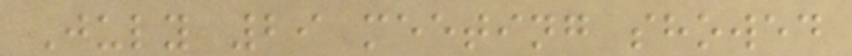July 29 meeting showed
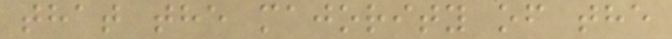that the majority of the
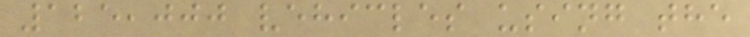125,000 vehicles using the
